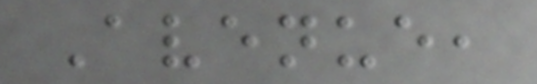Avenue,
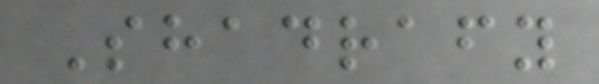Shadrafy
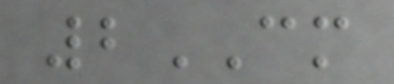2CM
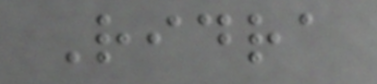Ridra
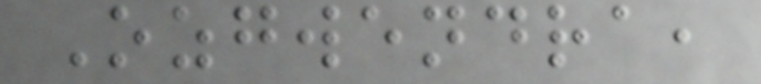Ozgwendra,
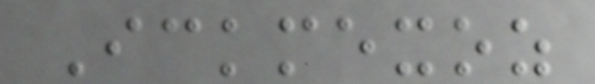Ickmexoz
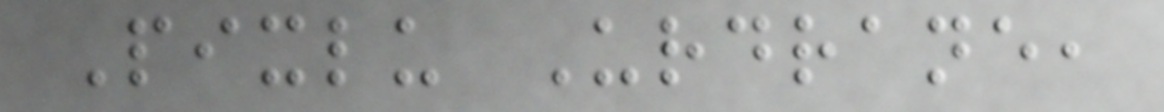Pixlu Urdrane,
